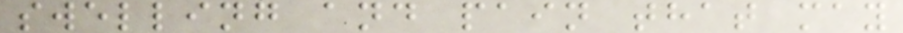swelling and pain that may
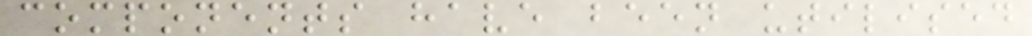components have been utilised
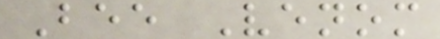Bee Venom
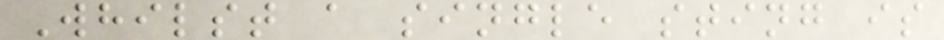Whilst a single sting is
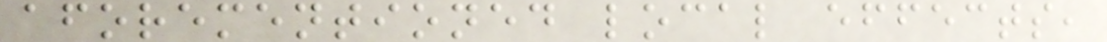aforementioned local effects,
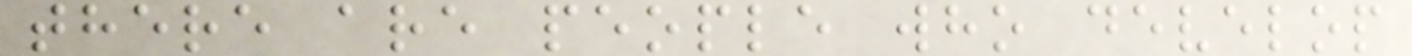there are people who develop
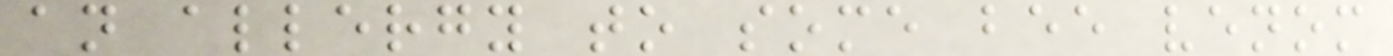an allergy to some bee venom
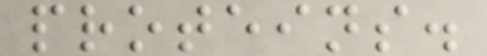proteins.
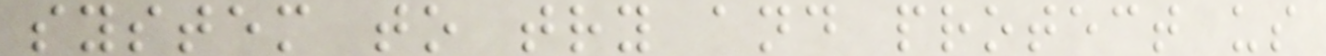system to try and protect us
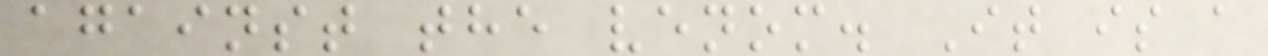against the venom. It is a
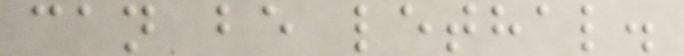can be lethal.
